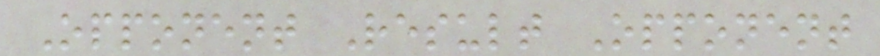Opponent Result Opponent
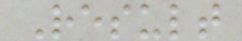Result
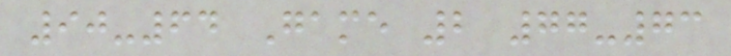90-64 Game 2 77-73
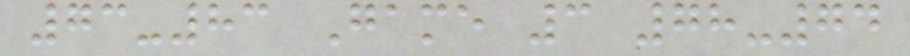73-83 Game 3 78-74
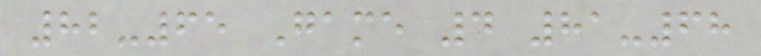82-65 Game 4 81-68
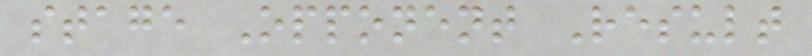stage Opponent Result
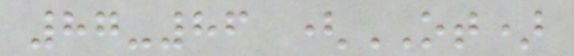87-86 (OT)
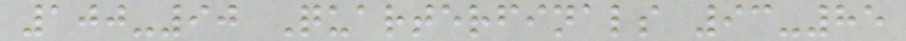100-90 Quarterfinals 93-85
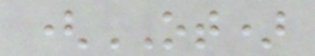(OT)
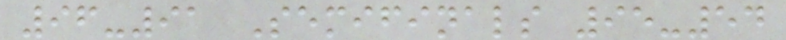96-91 Semifinals 95-54
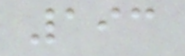193
